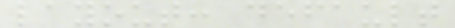layout: default
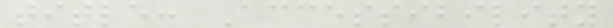title: Accessibility
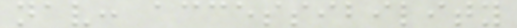nav: accessibility
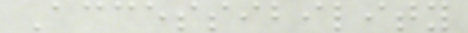Accessibility
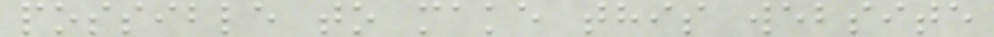possible to make this website
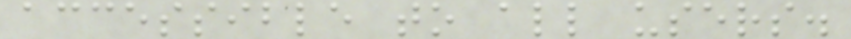accessible to all users.
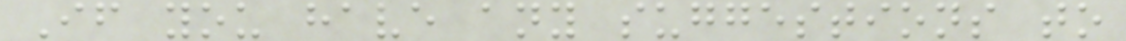If you have any suggestions to
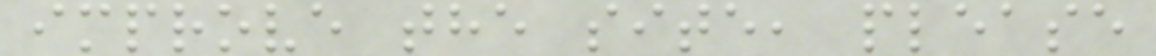improve the site, please
